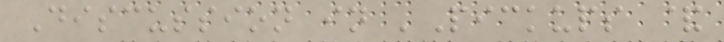Discussion in 'Pickups &
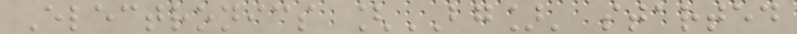Electronics [BG]' started
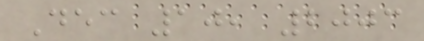Dec 10, 2003
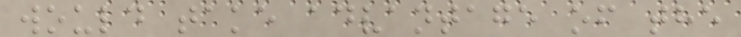would take advantage of the
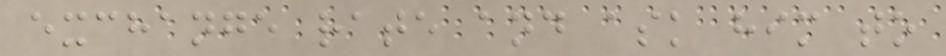exchange rate and ask him to
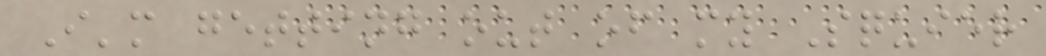I'm getting out of my Squier
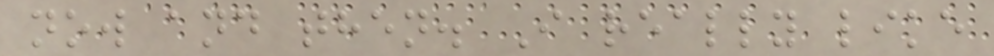now and then. I really like
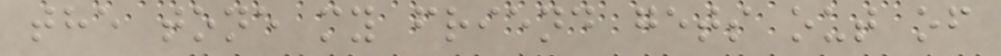the tone my friend gets out of
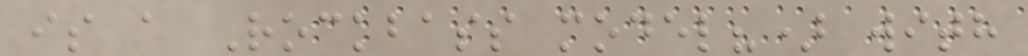is a Rockbass model?) with
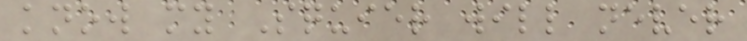know my Squier will never
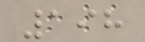198
